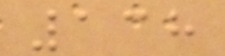138
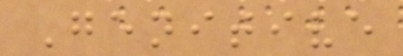Genitive
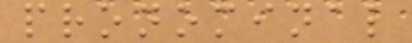pronominal
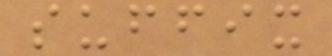suffix
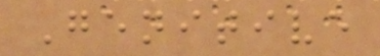Genitive
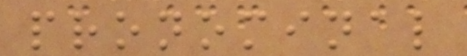pronominal
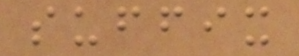suffix
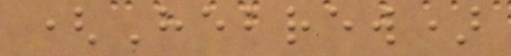(Hebrew)
